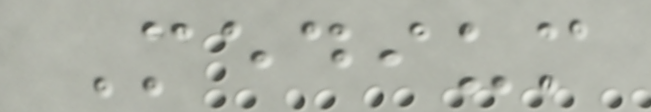Medium
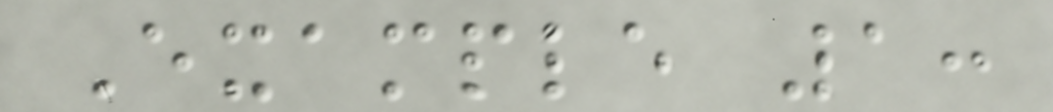Example 1:
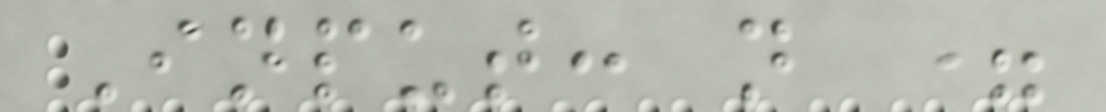Input: n =
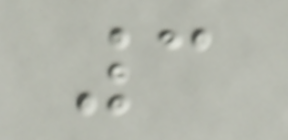3
